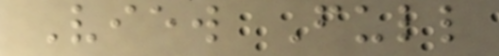View Full
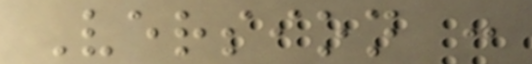Version :
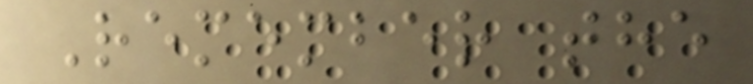Remember the
